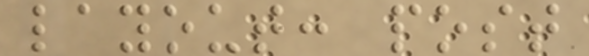layout: post
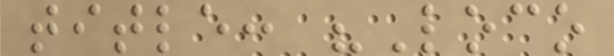title: "Loco
